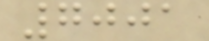7001
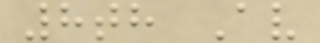8th Av
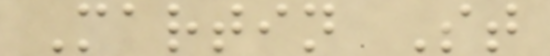Martin St
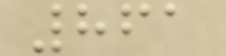861
